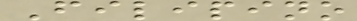Filipino
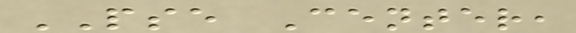PSE Center,
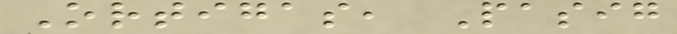Ortigas, Pasig
